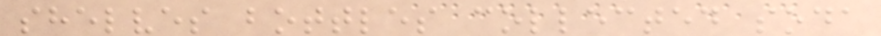shelves bottles collected soda
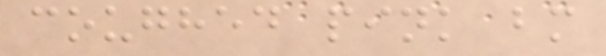coughed pink bm
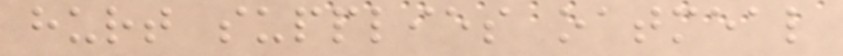hurt supplies oatmeal
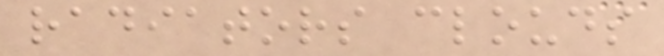radiators clouds
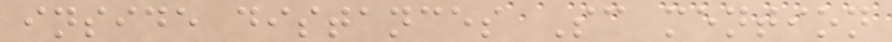inside distances Sc mention
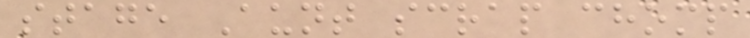stage Aunt scrap chomp
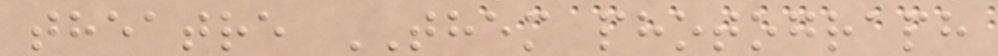theatre THEM photograph
